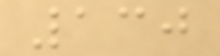130
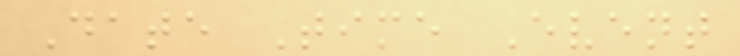Date Time Event
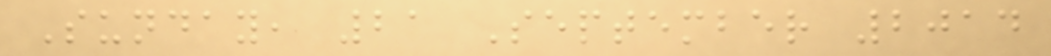Sunday, 21 September 2014
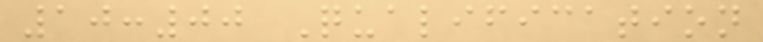10:00 Qualification
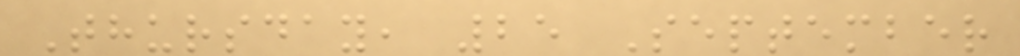Thursday, 25 September
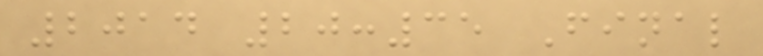2014 20:35 Final
